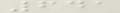641
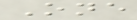One
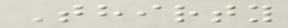Thirty
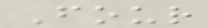Four
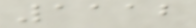1112
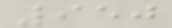950
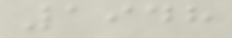1948
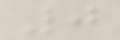0
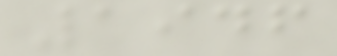1946
